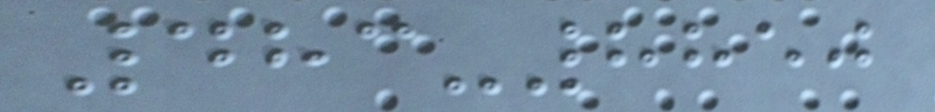483-8850
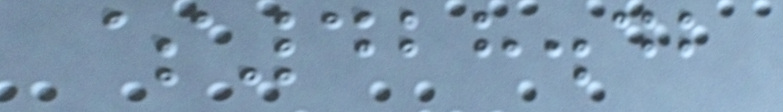$428.42
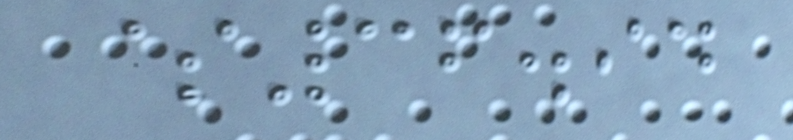$36.94
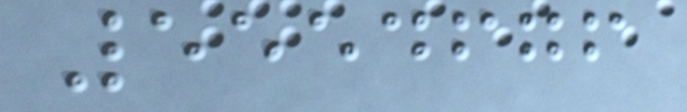5554676
